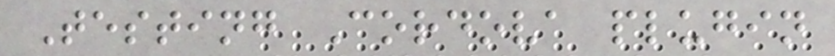Testing Cordova plugin
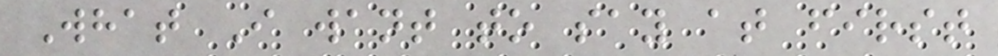What I want to say at first
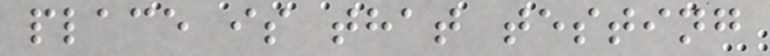place is that testing
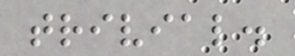trivial.
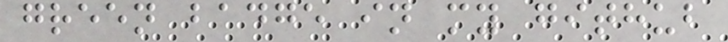green badge in my github
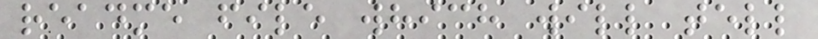readme file which will tell
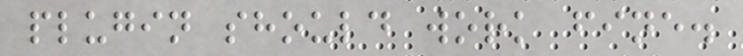plugin should work fine.
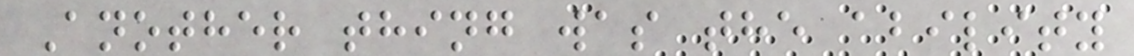Another thing was the ability
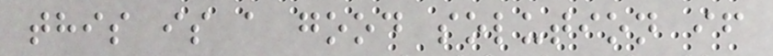this is a good solution if
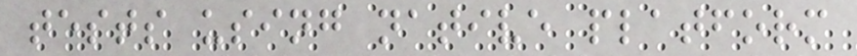tests using native platform
